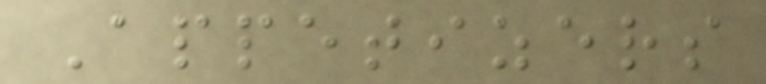Appetizers
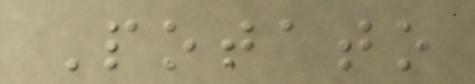Potato
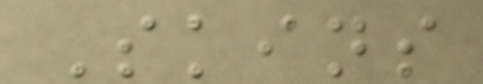Skins
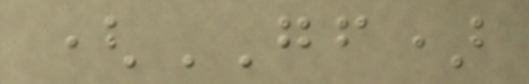(GF)
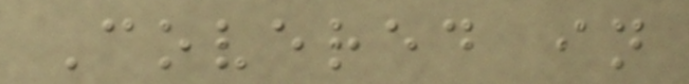Covered in
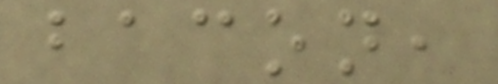bacon,
